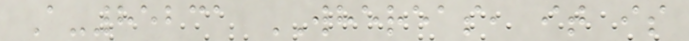A-85231 WHEREAS, it is
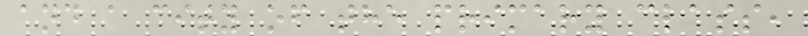and a city of the primary class,
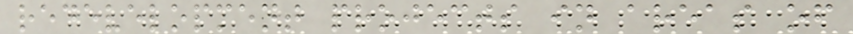redevelopment projects in areas of
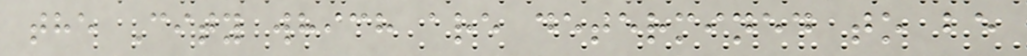the City which are determined to be
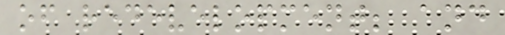of redevelopment; and
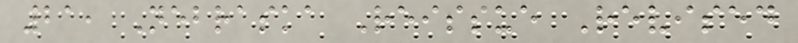21, Nebraska Reissue Revised
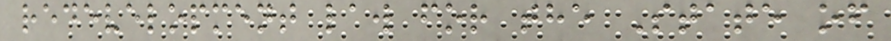redevelopment law for the State of
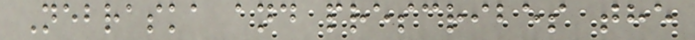Nebraska and prescribes the
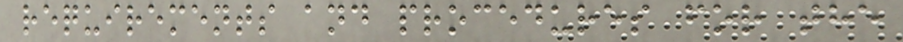requirements and procedures for the
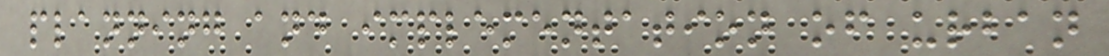planning and implementation of urban
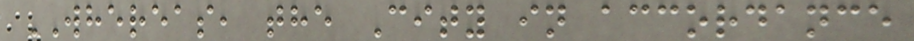WHEREAS, the City in accordance
